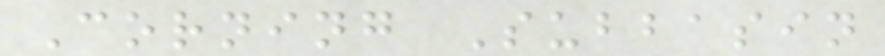Corning Subbasin
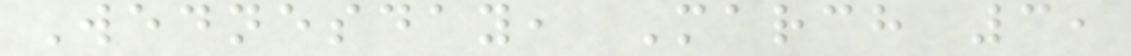Wednesday, March 3,
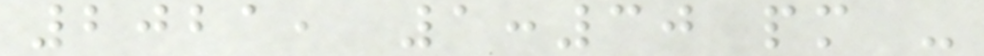2021, 1:30 pm -
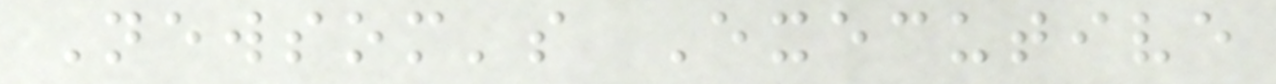Newsom's Executive
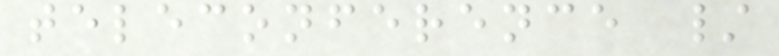teleconference /
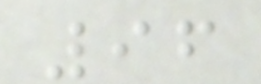96
